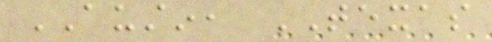AUSTIN, TEXAS
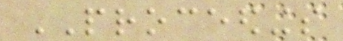PROCEEDINGS
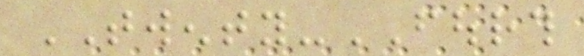TWENTY-FOURTH
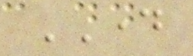DAY
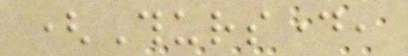(Thursday,
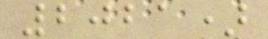2021)
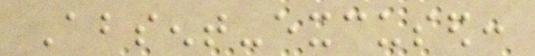Absent-excused:
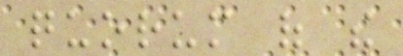quorum of the
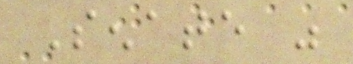Senate was
